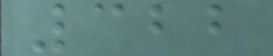322
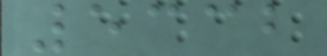5332
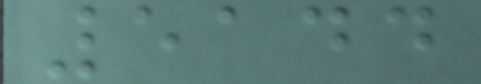5144
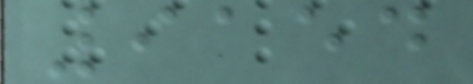9154
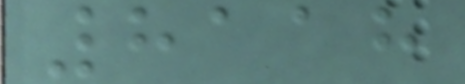8118
